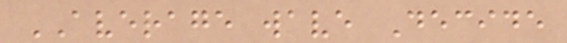AVERAGE wave Decide
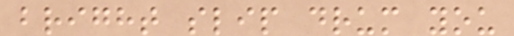bright slip drum you
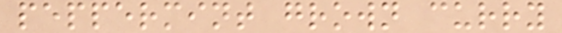peppermint grown curry
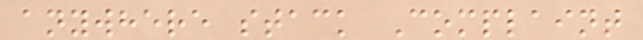anywhere stack Complaint
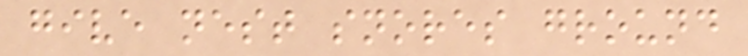give nest snores ground
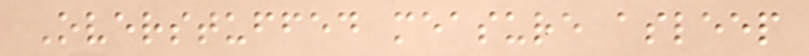Overstuffed measure asleep
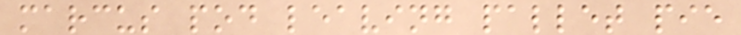marcus pod leaving pallet pie
